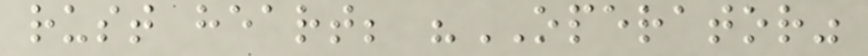rust heart; "OPERATOR"
